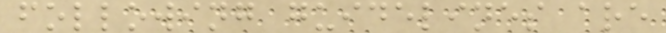following guidelines are
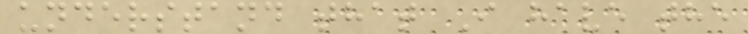understand that I have the
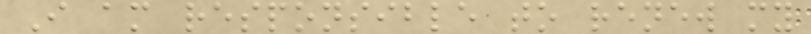I am responsible to renew my
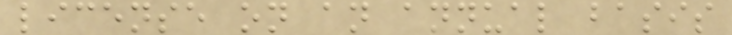license on an annual basis
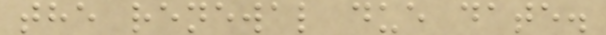the renewal due date.
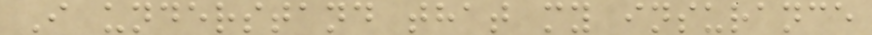I understand that my insurance
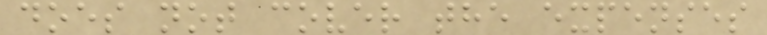does not cover the expenses
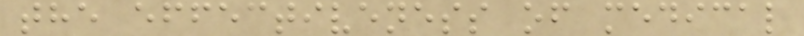the effectiveness of medical
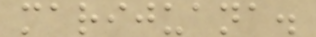marijuana.
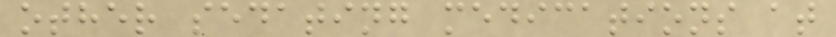other sedating medications at
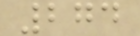274
